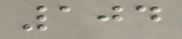104
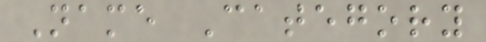Name Category
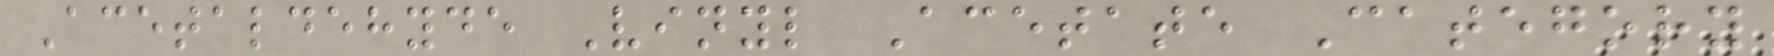Acetaldehyde Vinyl Acetate Category
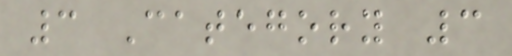3 Category 3
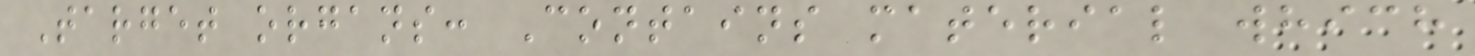Target organs: Contains material which
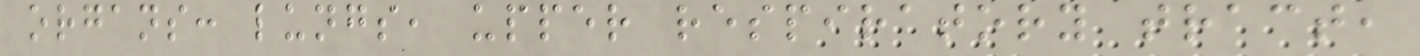organs: lungs, upper respiratory tract,
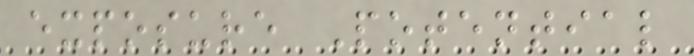exposure Potential
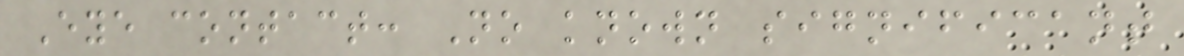Eye contact: No known significant
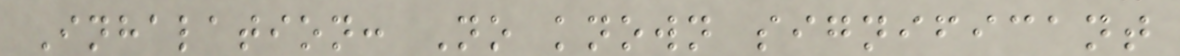Inhalation: No known significant
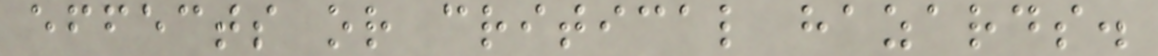effects or critical hazards.
